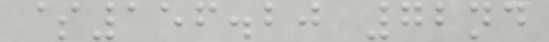$156.20 72nd
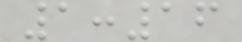1:16
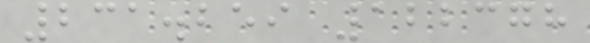231.259 122378
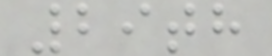29th
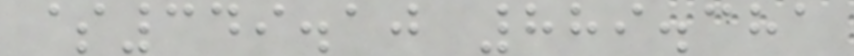$349.10 889.381
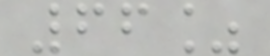66%
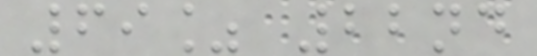69% 22nd
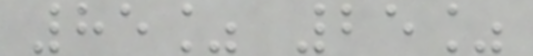85% 25%
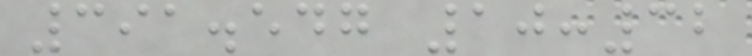391.547 10:32
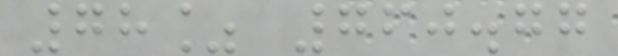78% 760.77
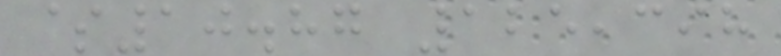$10.87 125,398
